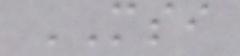MSI
